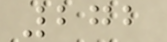272
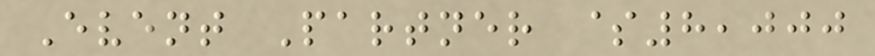Event Partner $8,000
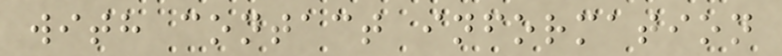with contact information
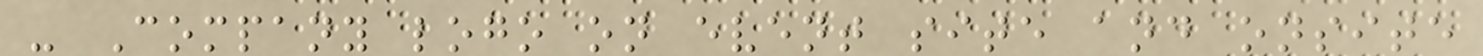- Company logo on event site and onsite
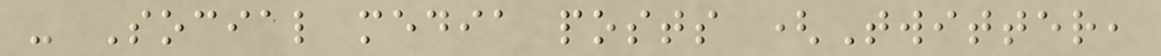- Social media posts (Twitter,
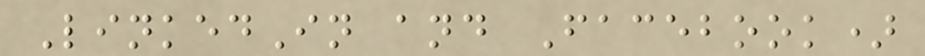LinkedIn and Facebook)
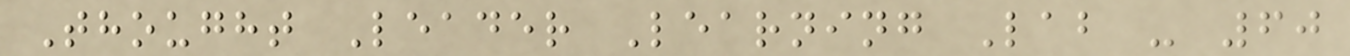Thought Leader Learning Lab - 60
